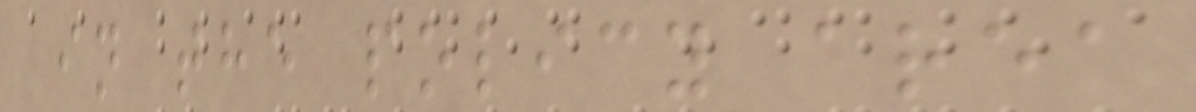in the policy area
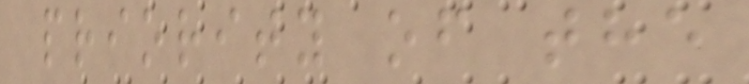priority of the
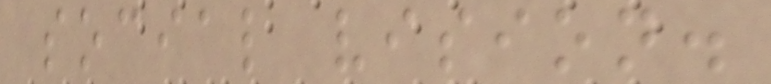social vision.
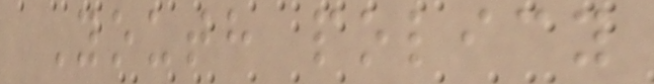Youth policy
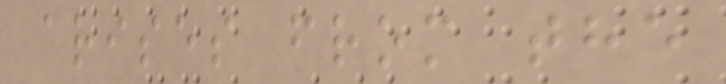arises from the
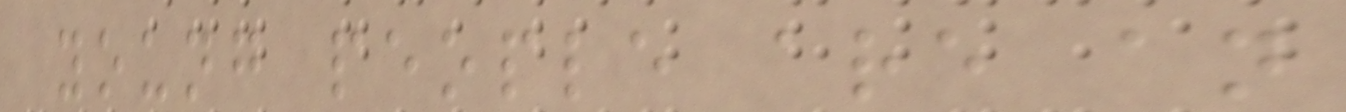young people are an
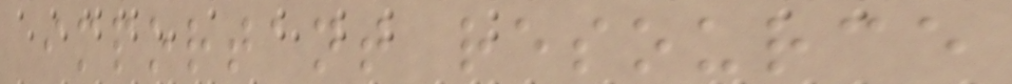important resource
